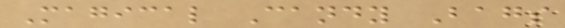Magical Candy Bags
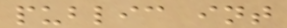public int
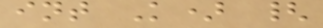int K) {
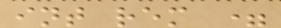int rem =
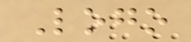Logo
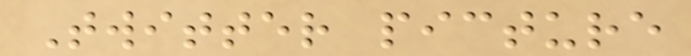Twitter picture
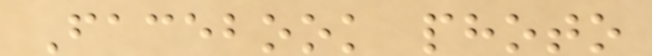Facebook photo
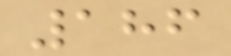186
